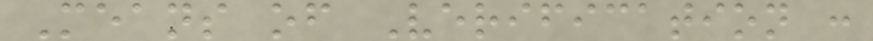Means of Verification :
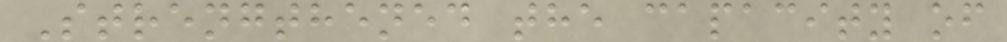Strengthened the capacity of
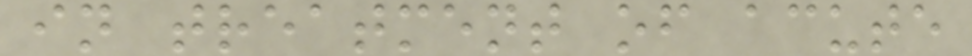in treatment of acute
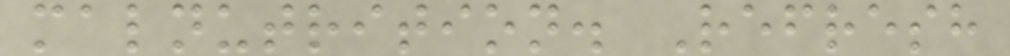malnutrition. Refresh
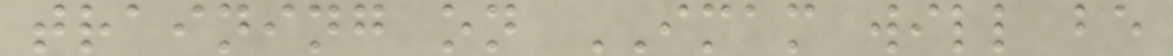training on IMAM will be
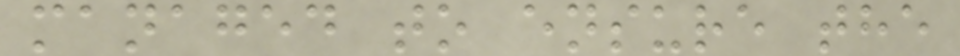managed to ensure the
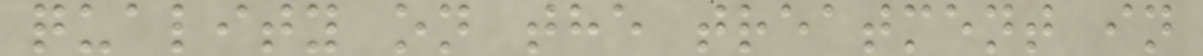quality on the treatment in
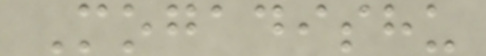Mogadishu
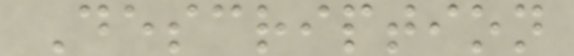Description
